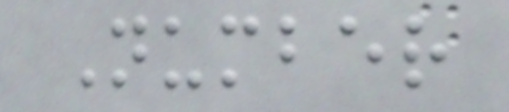Number
